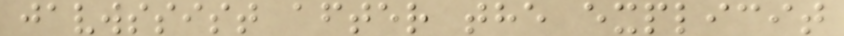javwssist after the explicit
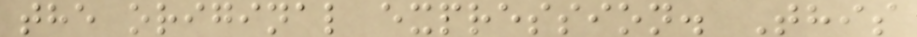the original expression. This
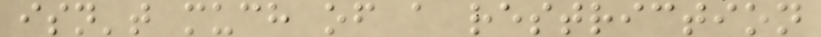isn't much of a restriction
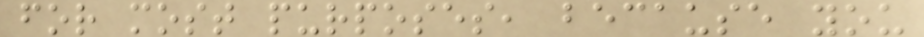for most purposes, because you
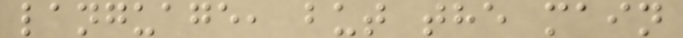language, but the main
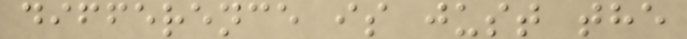difference is just the
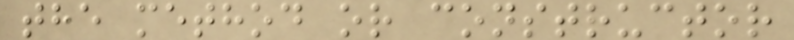the method or constructor
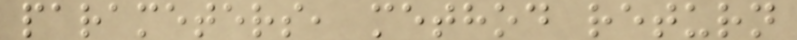parameters, method return
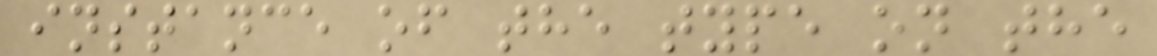instance of the type on the
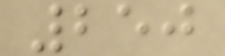250
